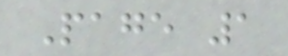Page 1
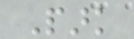Park
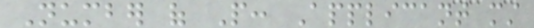Number of People: Applicant must
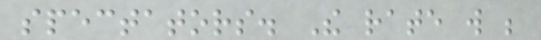spectators. The rate will be
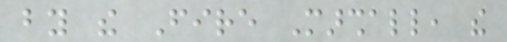by the Fire Marshall, the
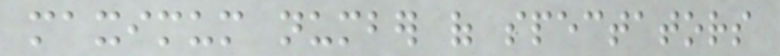maximum number of spectators
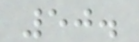50.
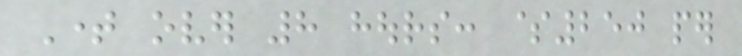Time over 8 hours: $250 per
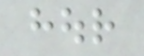hour
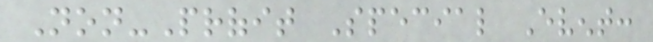Non-Profit Special Event:
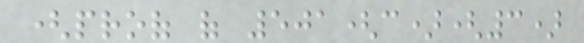(proof of 501(c)(3)
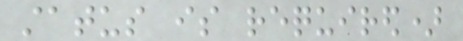status is required)
